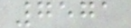7571
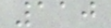110
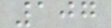107
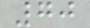70
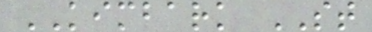KIMBARK ST
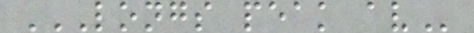LONGS PEAK AV
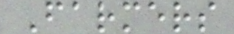Farmers
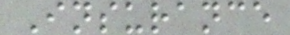Insurance
